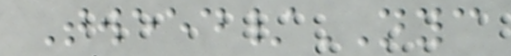Tweed/NYC
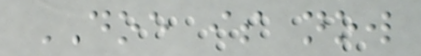DOE is now
